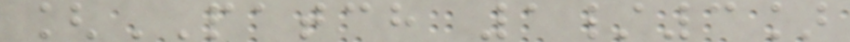[PATCH 1/3]
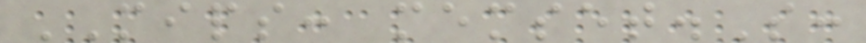MIPS: memset.S:
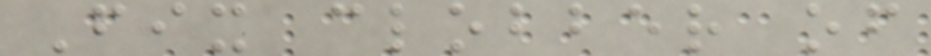Fix clobber of
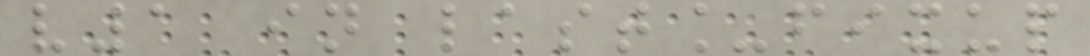v1 in last_fixup
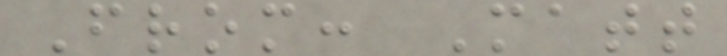From: Matt
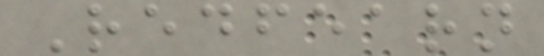Redfearn
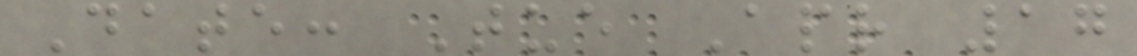Date: Tue Apr 17
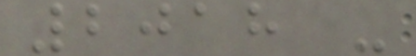2018 -
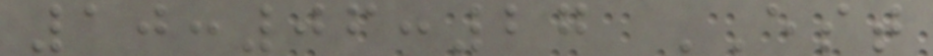10:06:27 EST
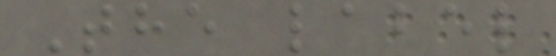The label
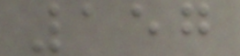157
